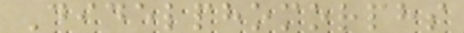Didelphomorphs
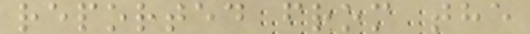reported from the
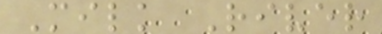Milk River
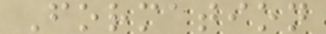Formation
